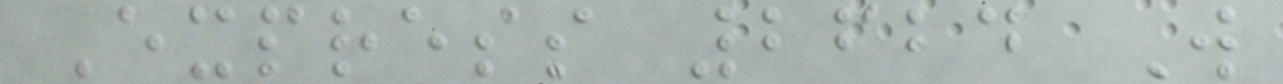Express 2624 W
